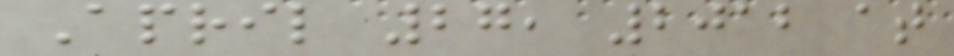April 27, 2012 at
